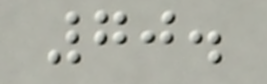70.
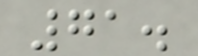71.
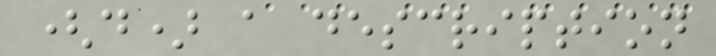(d) a description
